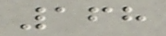168
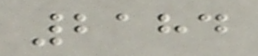2184
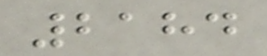2184
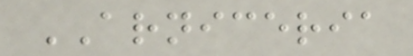ARNICERIA
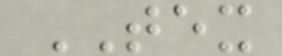TEX
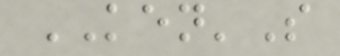KEN'S
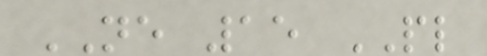NE 15 PL
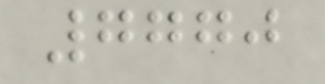7770
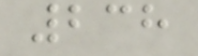238
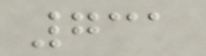731
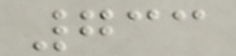733
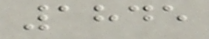1845
